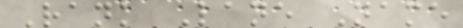Rank Lane Name
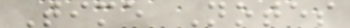Time Notes
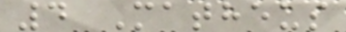4 Matheus
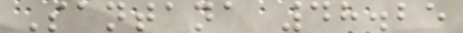Santana 48.25
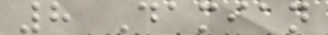8 Damian
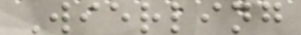Wierling
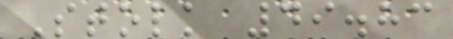Stolk 49.83
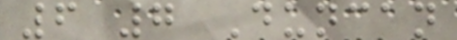6 7 Duncan
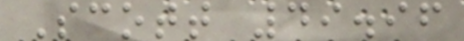Scott 49.96
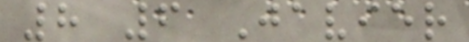8 6 Javier
